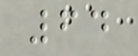64
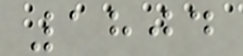1804
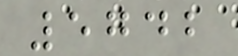5742
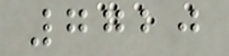7720
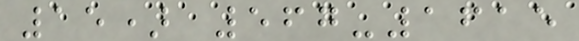15) 567-1615
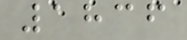1836
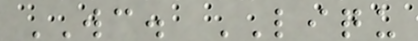WC. LIQU
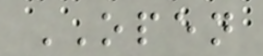OPEN
